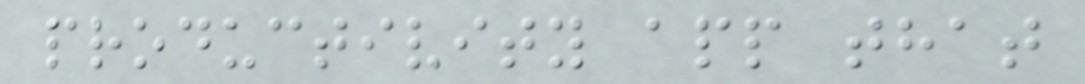productivity app that
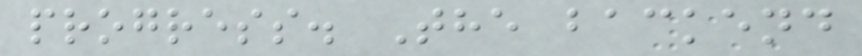progress. The backend
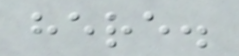here.
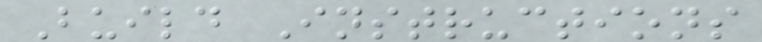Build Instructions
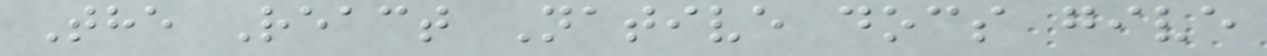The React Native docs give
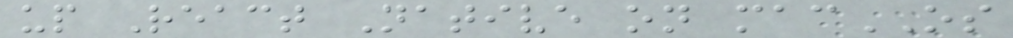up React Native on macOS
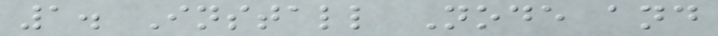1. Install Node and
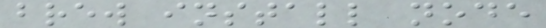brew install node
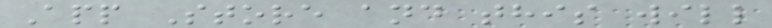App Store and this will
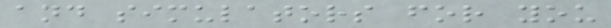and simulators for you
